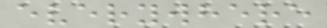everywhere
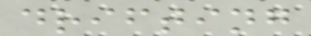drifting
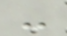-
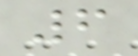6
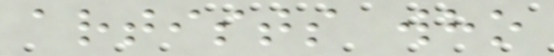artists who
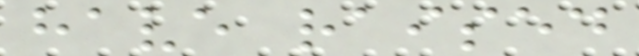have raised
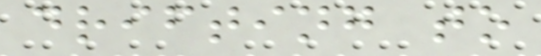drifting to
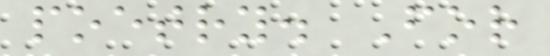poetry. For
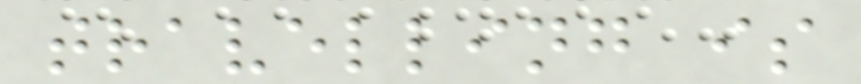travelling is
